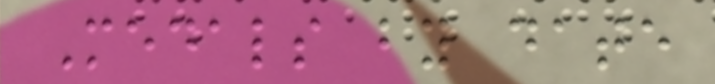Medals by date
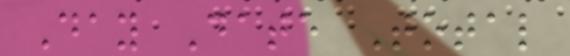Day Date Total
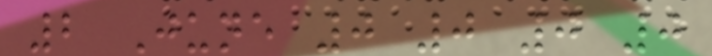2 June 0 0 0 0
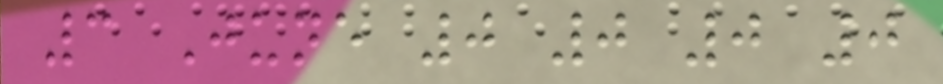3 June 0 0 0 0
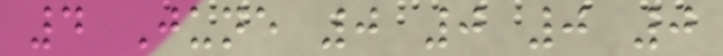4 June 0 0 0 0
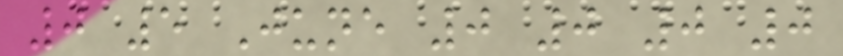0 5 June 0 0 0 0
